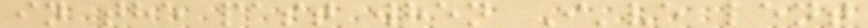in the past when I've lent
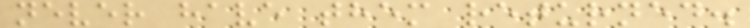never have them returned.
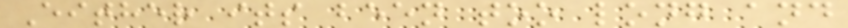Either its been too long and
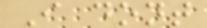I dont
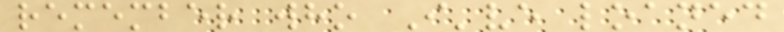remember who I've loaned
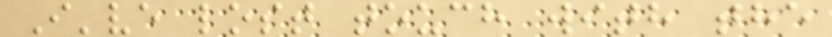I've lost touch with the
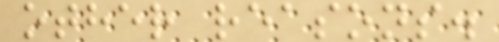other reasons.
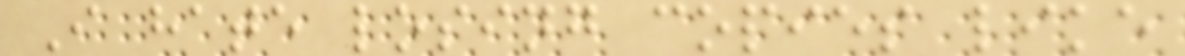I hate losing copies like
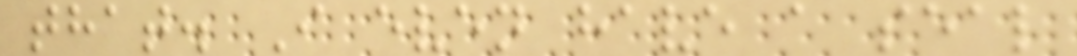that. I even have a seal
